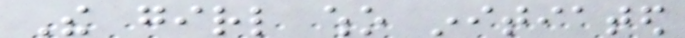The girl who initiated
